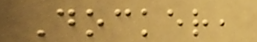Docker,
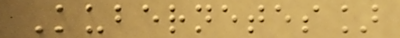Kubernetes]
